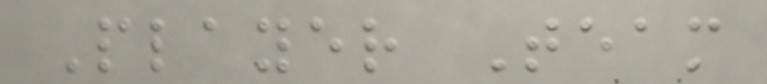Player Team
